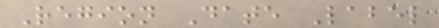Region Date Label
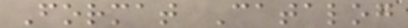Format Catalog
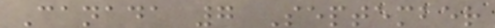Canada 7 September
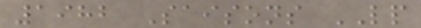1982 Saisons LP
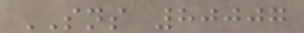SNS 80007
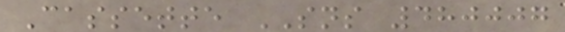Cassette SNS 480007
